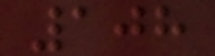108
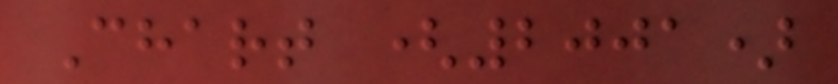Chart (2001)
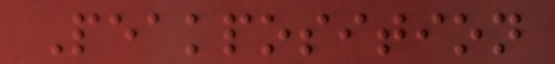Peakposition
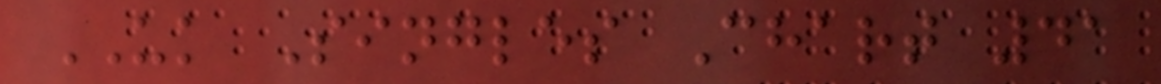UK Singles Chart 41
